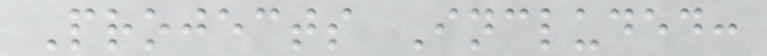Projects Included:
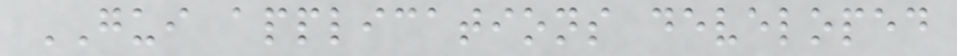GUI applications developed
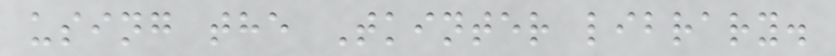using the Tkinter library.
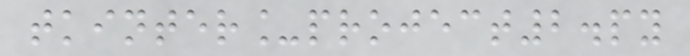tkinter_project2.py
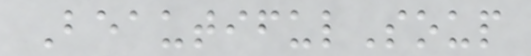BeautifulSoup
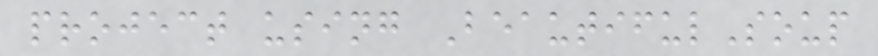project using BeautifulSoup
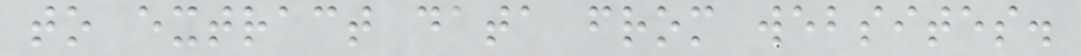to extract data from websites.
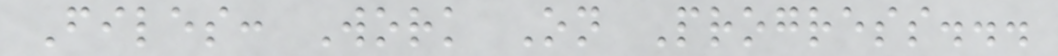Files: Work On Progress...
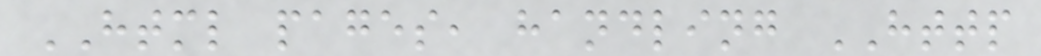HTML pages, handling HTTP
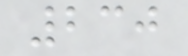230
